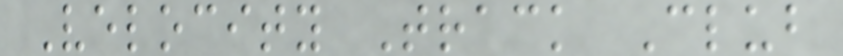Velocity Track Club
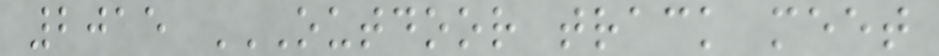2015 OUTDOOR TRACK MEET
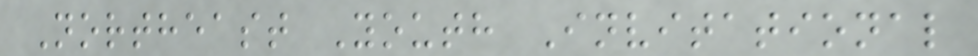Northeast Youth Invitational
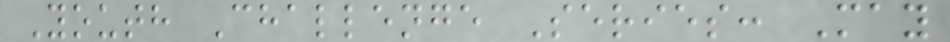Youth Challenge Series: May
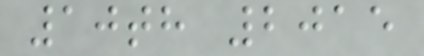10th 2015
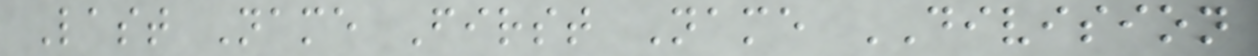Last Name First Name DIVISION
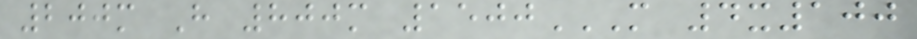200m H 800m 1500M 4X100
